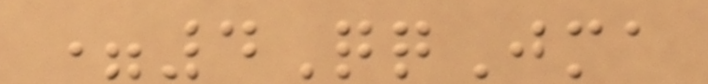=4QqJma
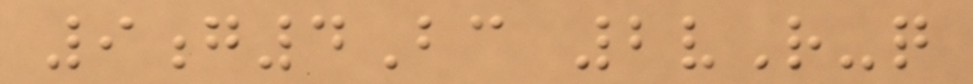9g4Bc 2vR-q
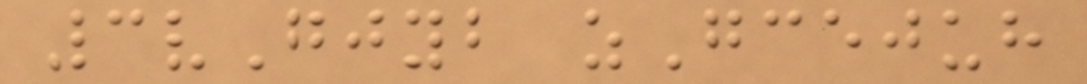3vGjyb zGcejuh
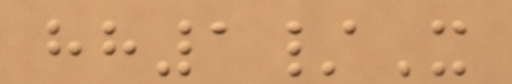hh1/X
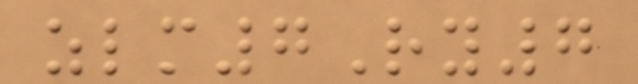zlm7Ry7
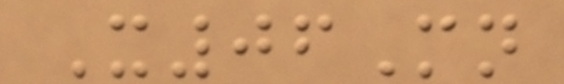X06Mn
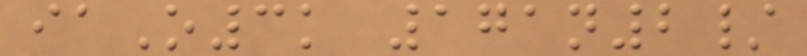iaO3k 171n2/
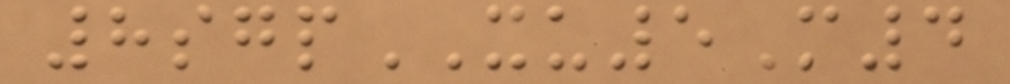8sgpXU5M4
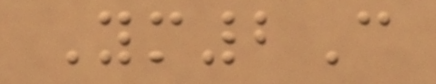Ym2C
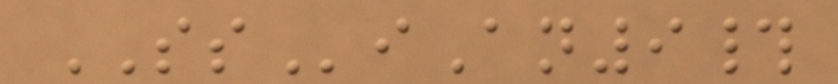SSiAn9#
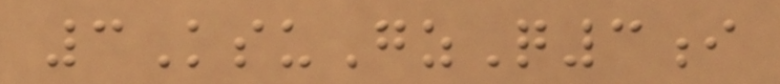3KsuGzQ3i
